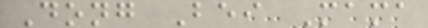Dong Bei Mama
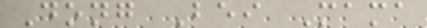Dong Bei Mama
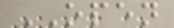OPEN
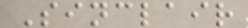Sinclair
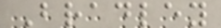Bradley
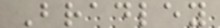Bradley
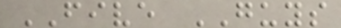FIVE GUYS
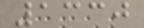1330
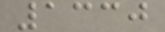1330
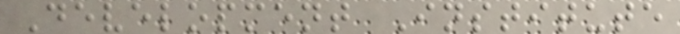Development Institute
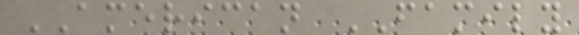AMERICAN FAMILY
